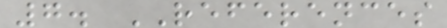7. REFERENCES
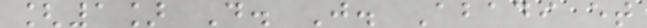[1] D. J. Abadi et
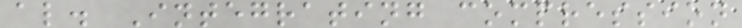al. Integrating compression
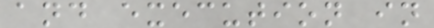and execution in
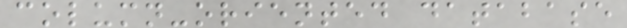column-oriented database
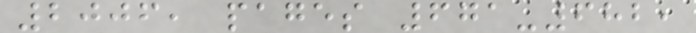2006, pages 671-682,
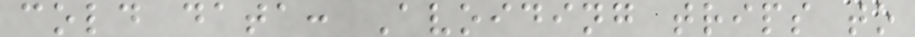cold data: Avoiding trips to
